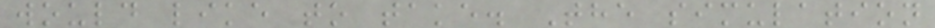would like to take. The simulation
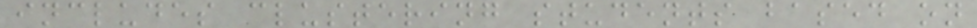includes clustering students based on
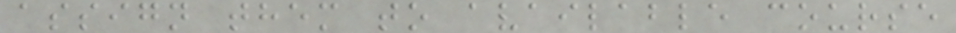assign them to available course
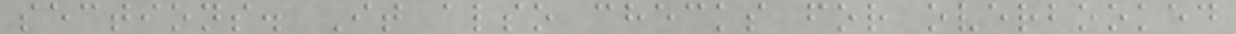sections. It also checks for overbooked
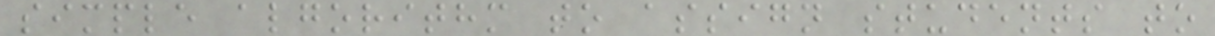simple algorithm to assign students to
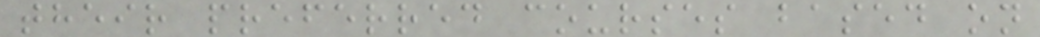their preferred courses based on
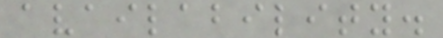availability.
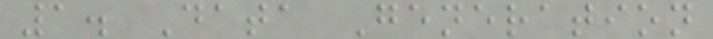1. Data Generation
